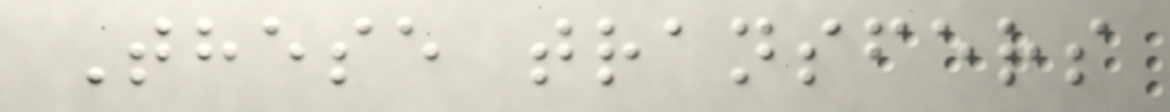These transfers
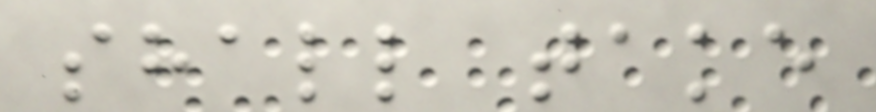shall take
